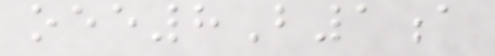oee8B1a
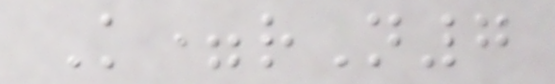K=rN7
